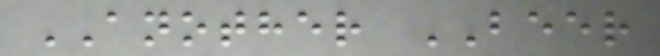ANOTHER BEER
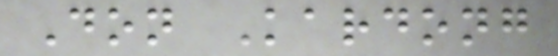Don Kardong
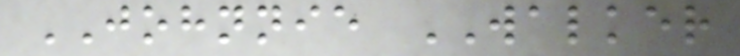JOHNNIE WALKER
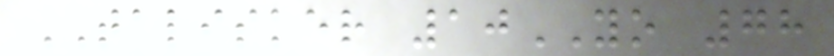TALISKER 10YO 78
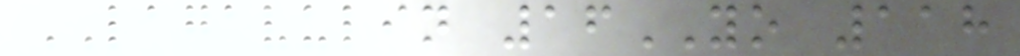LAGAVULIN 16YO 118
